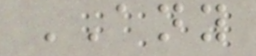ANY
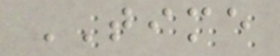TIME
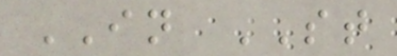IN ST
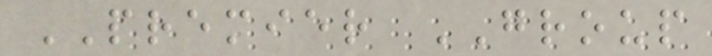PREMIER GROUP
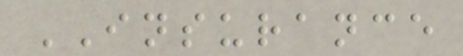INSURANCE
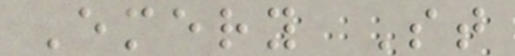Emery St
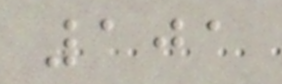101
